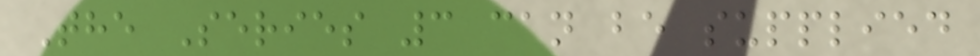The Series 3 can be supplied
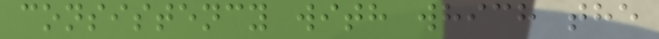consistency with which the
